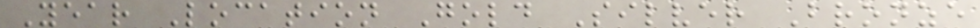Year Location Gold Silver Bronze
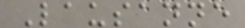Lausanne
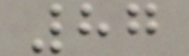87
